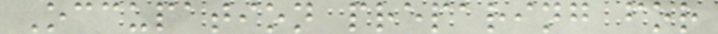Occupation preparing for
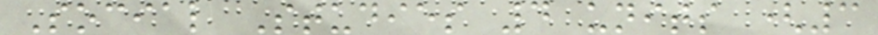Social Studies 4 units (3
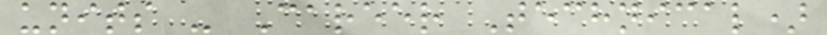units - Career Technical)
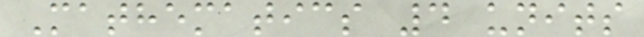Mathematics 4 units
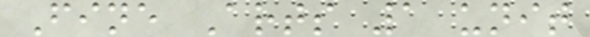Fine Arts 1 unit
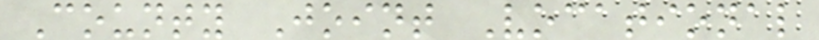County Joint Vocational
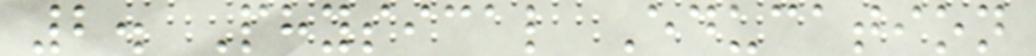2. Physical Education
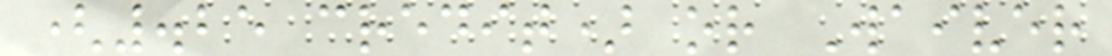(.25 credit) or Waiver
